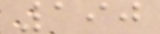190
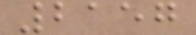2157
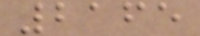2165
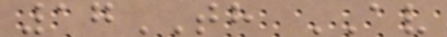17TH AV
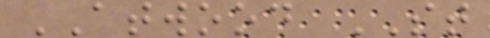ATWOOD ST
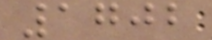1702
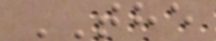THE
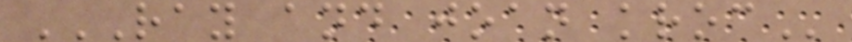RAY AND JOAN KROC
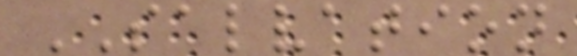SALVATION
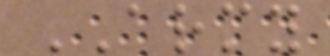ARMY
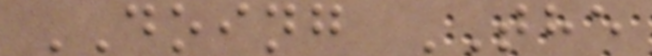DOING THE
